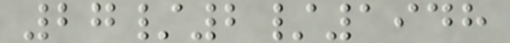27/2/1948
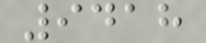9418
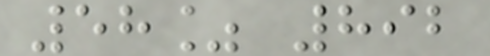58% 892
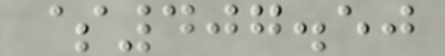$407.50
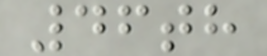46th
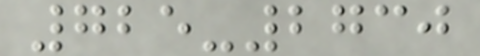725-2730
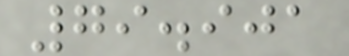79.901
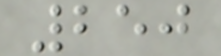250
